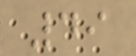49
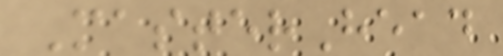MasterHead
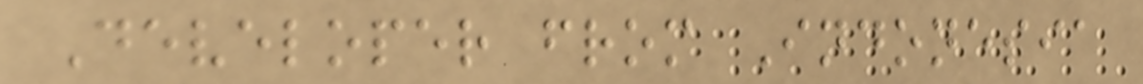Developer from Indonesia
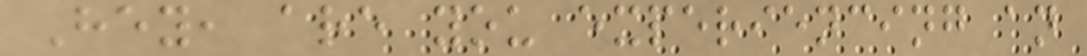Hey, are you experiencing an
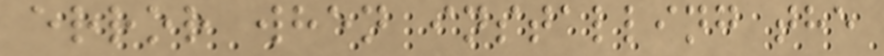error when installing the
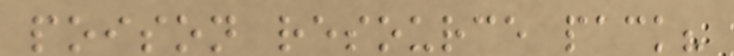poison resource pack?
